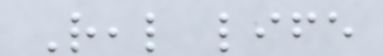Real life
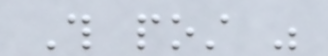This post was
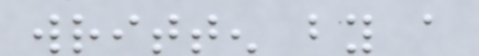written by a
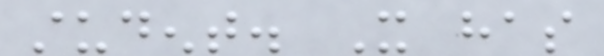student. It has
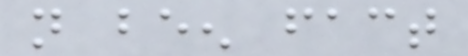not been fact
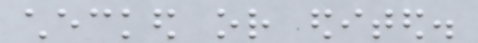checked or edited.
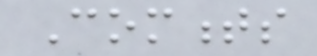Comments
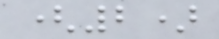(2)
